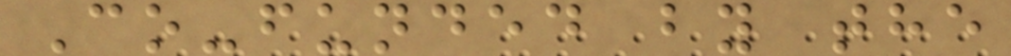Co-funded by the
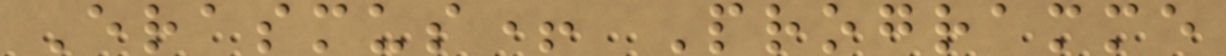Erasmus+ Programme
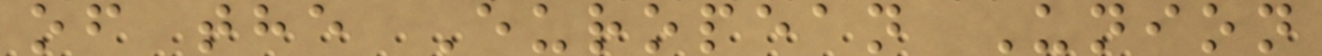of the European Union
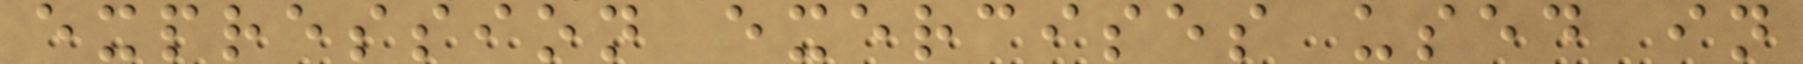expression exercises used in
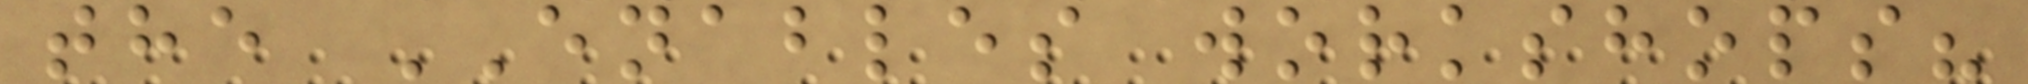the ENABLES workshops?
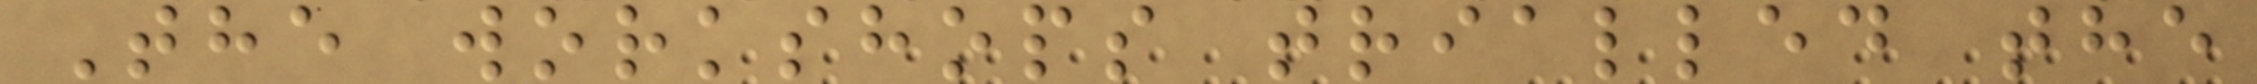The workshops trialled the
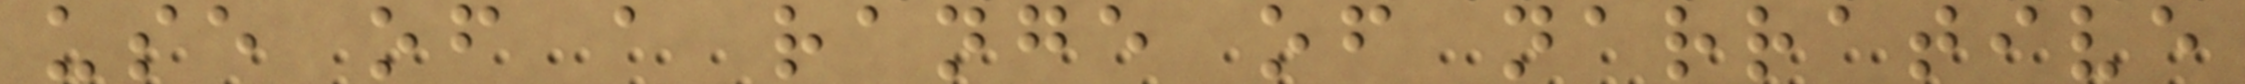use of a range of narrative
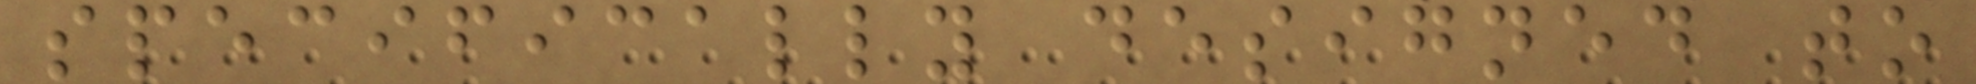specifically designed to
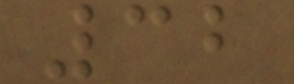32
